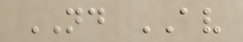ND AV
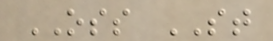OSS ST
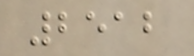2512
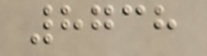8738
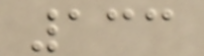133
